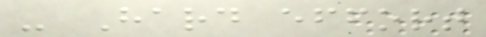- Hard effort
